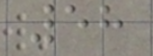58
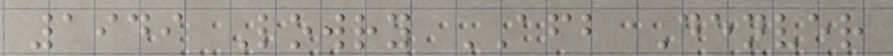1949 Lowry AFB Denver
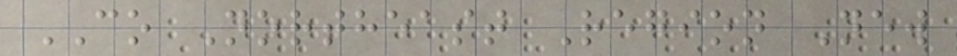CO Northeast Region New
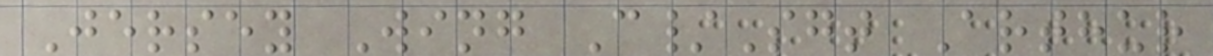Jersey Wing C/Sgt Arthur
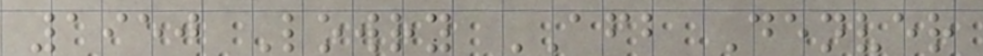1950 Lowry AFB Denver
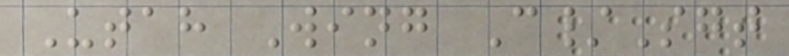Utah Wing C/Sgt
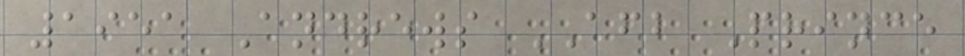1951 Andrews AFB Prince
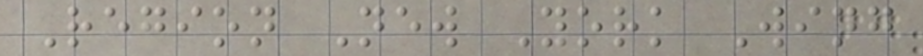Region New York Wing
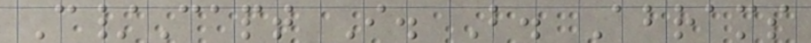C/Capt I. B. Abrams
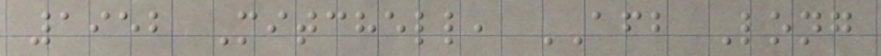1952 Mitchell, AFB Long
